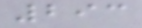293
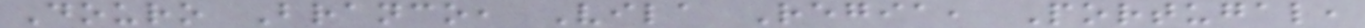Douro Branco, Vila Regia, Portugal,
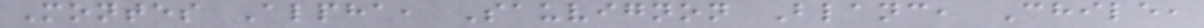Montes Alpha, Sauvignon Blanc, Chile,
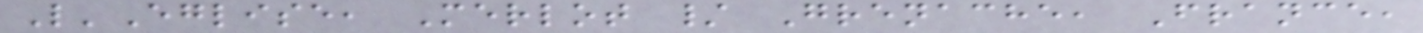L'Eglise, Merlot / Grenache, France,
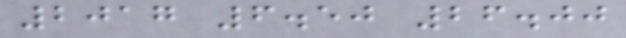2017 6.50 26.00
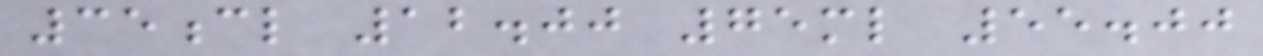35cl 12.00 75ml 55.00
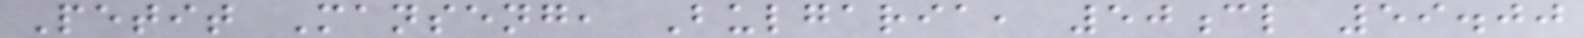Petit Manseng, Bulgaria, 50cl 59.00
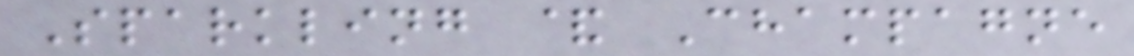Sparkling & Champagne
